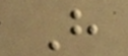H
